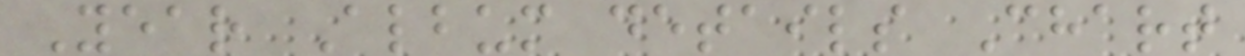Year Album details Chart
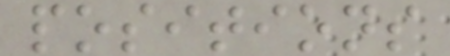positions
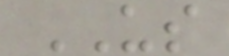US
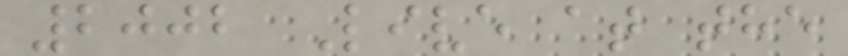2002 Live at the
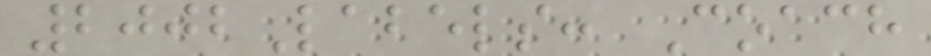2002Labels: Coach
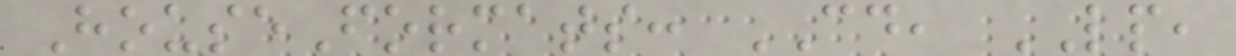HouseFormats: CD, LP,
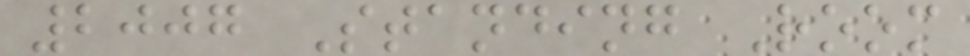2007 Standing Room
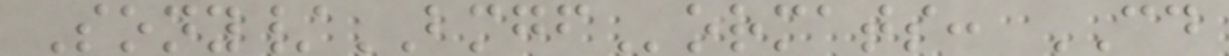Sony/BMGFormats: CD
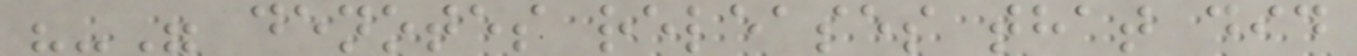"-" denotes releases that did
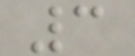3
